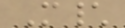M\
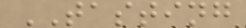TASTING
